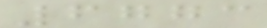6773
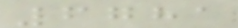6781
